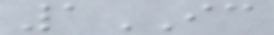1IC
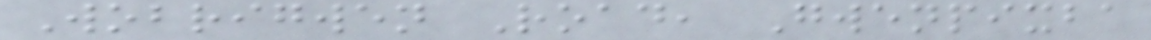Wobrigwen Road, Gwenpixba
